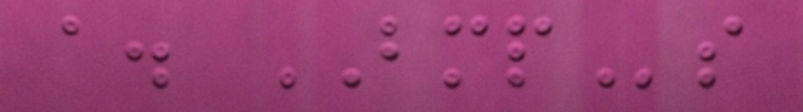a. BMPs
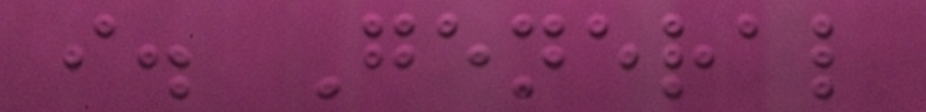i. General
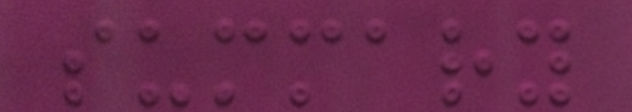summary
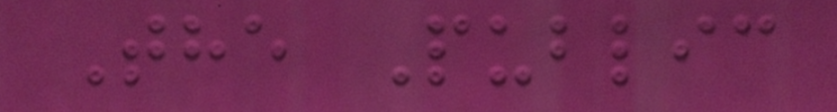The Public
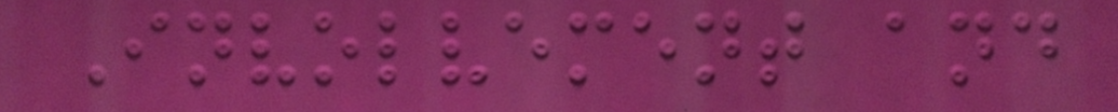Involvement and
